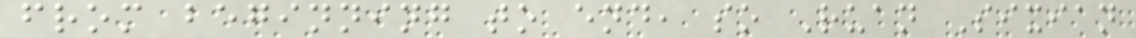from beginning to end, so Ruan Sixian
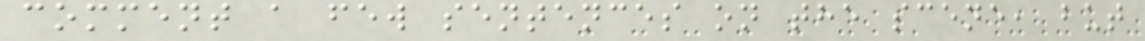comment a few sentences on the scene, but
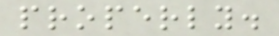properly.
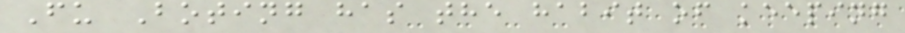Fu Boting has the habit of keeping
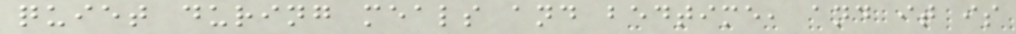quiet during meals and bedtime, and it is
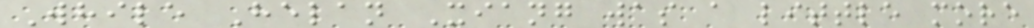While Helan Xiang was a little more
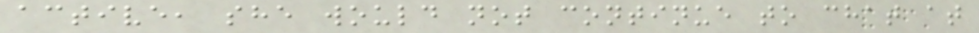active, she would not continue to chat at
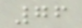76
